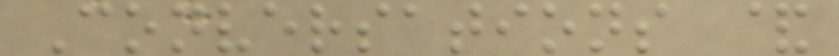Conversations &
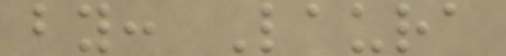by: Laura
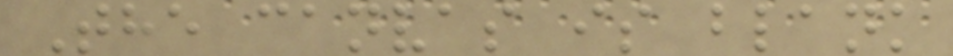The canvas is blank
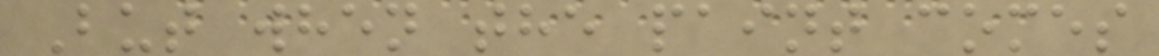But when the paint comes
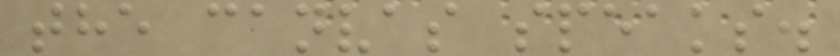the canvas speaks.
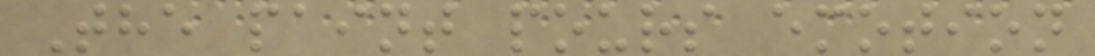The paint pours emotion
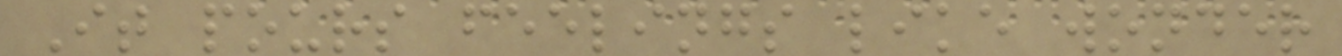It pours feelings like wonder
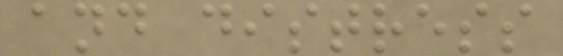and distress
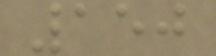150
